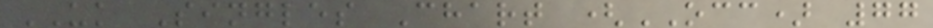UK Singles Chart (OCC) 77
